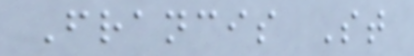Francis St
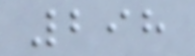298
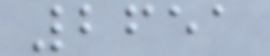2651
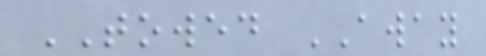TOWED AWAY
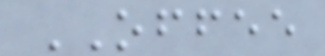OFFEE
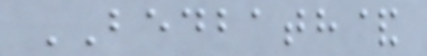BEDBATH&
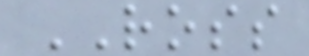ROSS
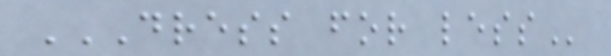DRESS FOR LESS
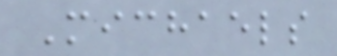Michaels
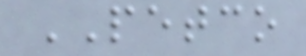PETCO
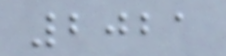2021
